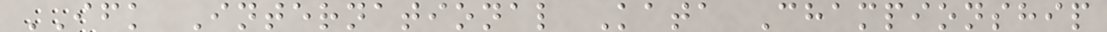IFK International Kata Championship
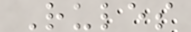Rules
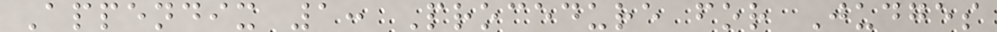Appendix 1: Procedure for Judges
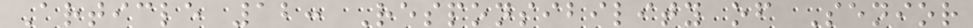Article 12: Responsibility of Senior
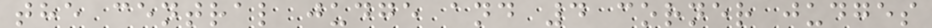the central judge and 4 corner judges
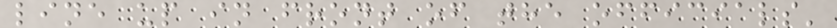line up in front of the officials'
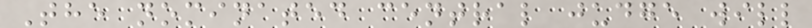The nominated central judge will
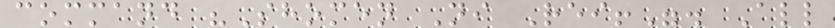command "Shomen Ni Rei!". All
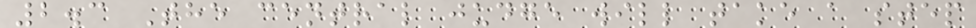2.3 The central judge will take a step
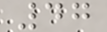47
